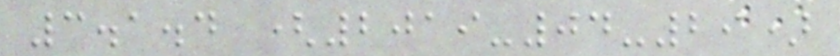3.1.4 (2019-04-29)
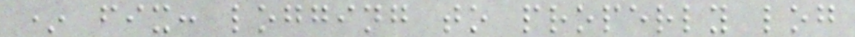* fix: logging to properly log
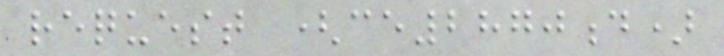request (ce2870d)
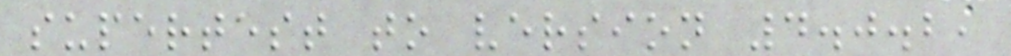supertest to version 4.0.2,
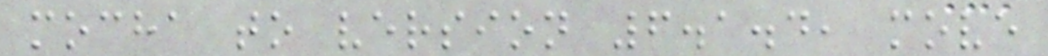mocha to version 6.1.4, move
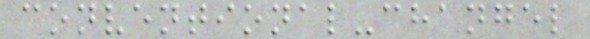conventional-changel
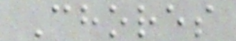Chores
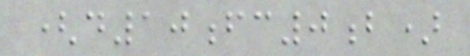(d10fc0b)
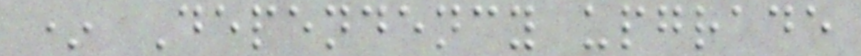* Dependency upgrade
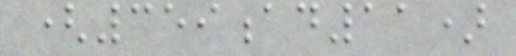(359ad11)
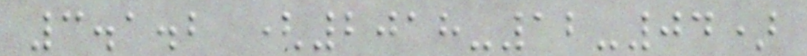3.1.2 (2018-12-04)
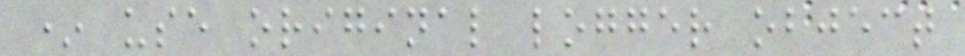* use original logger object
